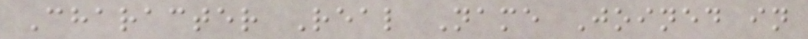Character Real Name Joined in
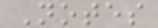Notes
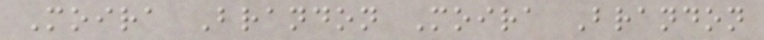Moira Brandon Moira Brandon
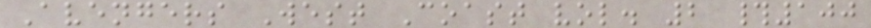Avengers West Coast vol. 2 #100
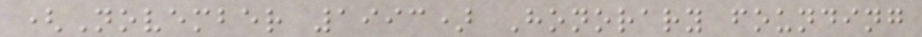(November 1993) Honorary founding
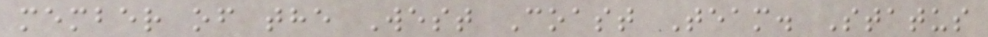member of the West Coast Team. Status
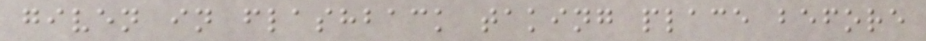given in flashback taking place before
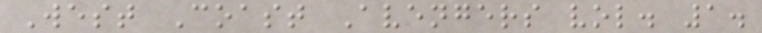West Coast Avengers vol. 1.
